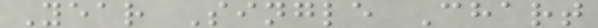Year Single Chart
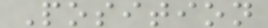Position
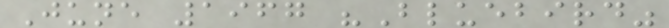June 1967 "Bluebird"
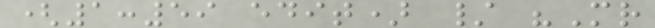(1:59 edit) / "Mr
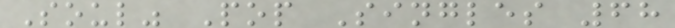Soul" Pop Singles 68
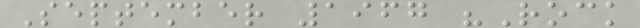September 1967 "Rock
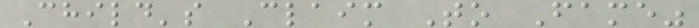Child's Claim To Fame"
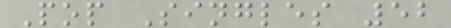Pop Singles 52
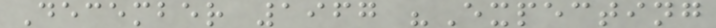December 1967 "Expecting
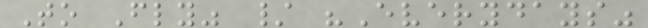To Fly" / "Everydays"
